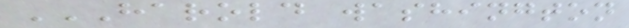HAROLD WASHINGTON
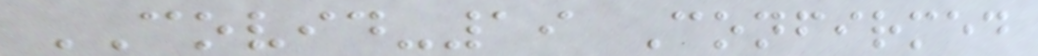COVID-19 Confirmed
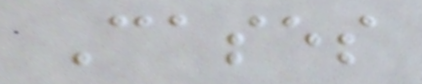Cases
